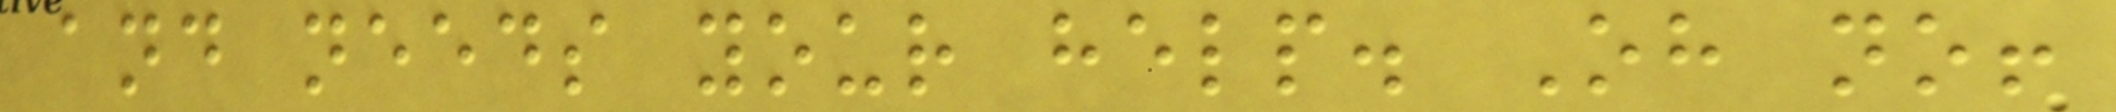and needs your help. Oh no!
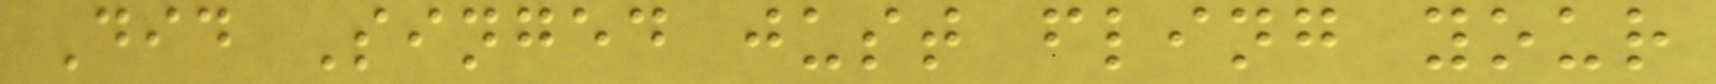Did Singed just fling your
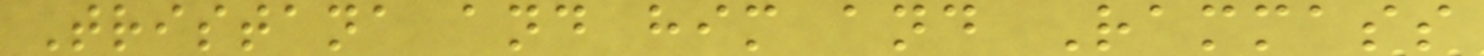Tristana and him and Rammass
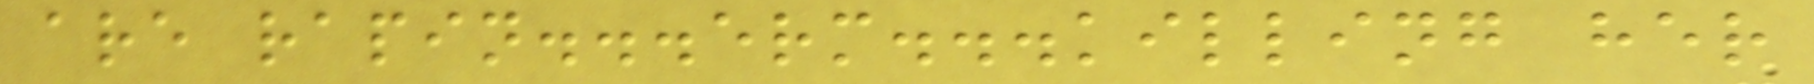are rapin...erm...killing her
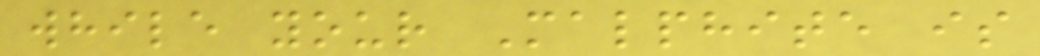while your Malphite is
